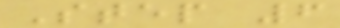Step 6
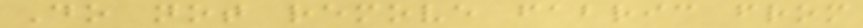Do not remove fabric from
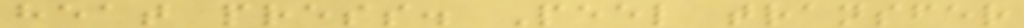heat press. Peel transfer
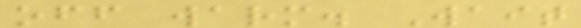off warm. Wait
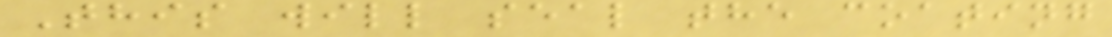This will seal the coating
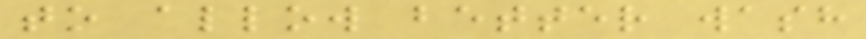to allow better wash
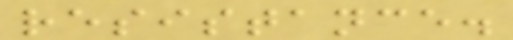resistance.
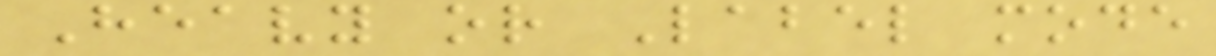Heavy or Label mode
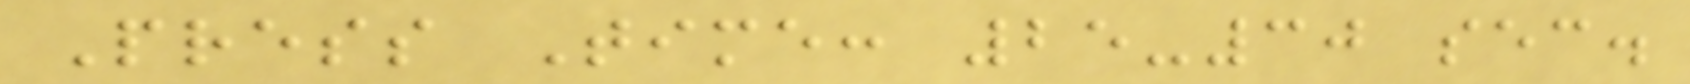Press Time: 25-30 sec.
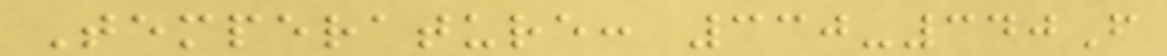Temperature: 330-340F
